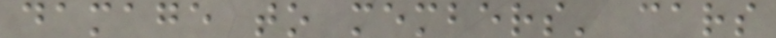damage to members' cars
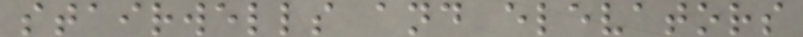stairwells and elevators
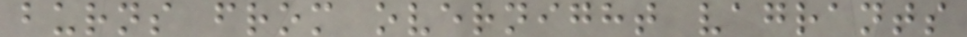burns from overnight vagrants
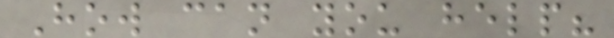How can you help?
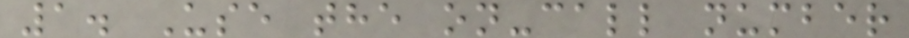1. Use the on-call number
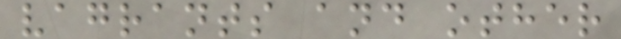vagrants and other
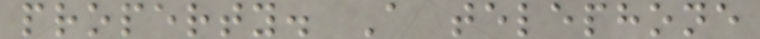property. A telephone
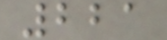221
